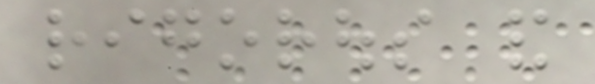rigorous and
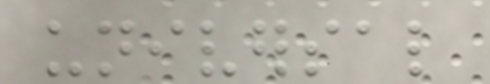universal
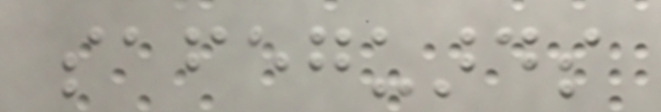safeguards
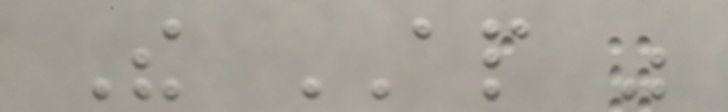The AP was
